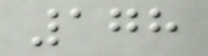178
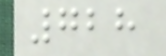728
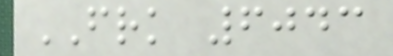FRK 6043
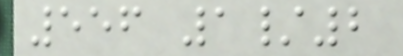556 1/2
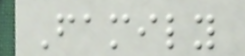Family
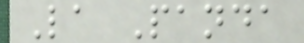La Panda
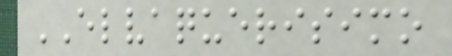ELVAQUERISIMO
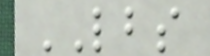LBS
